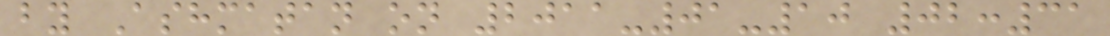by Ashmatan on 2011-01-10 02:31
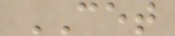CET
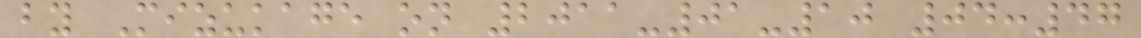by Mizukage on 2011-01-10 04:47
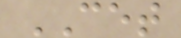CET
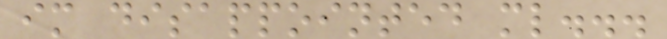im disappointed ml...
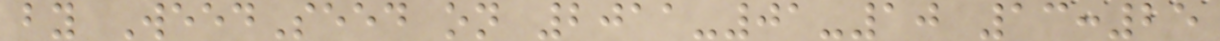by WeedSeed on 2011-01-10 13:25
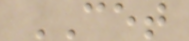CET
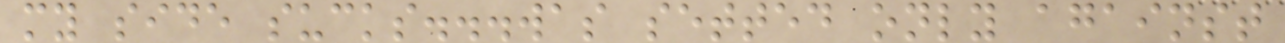my side sucks...was setted only against
